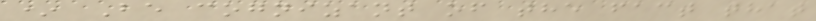* Be cognizant of the fact that
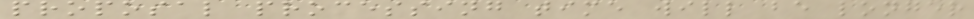proposal processing time will be longer
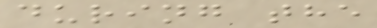during the
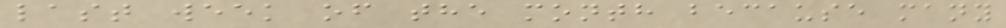last week of the month because many
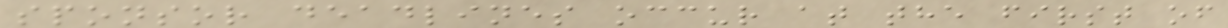sponsor deadlines occur at the first of
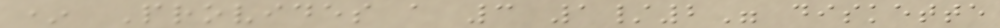* Provides a 3 1/2" diskette
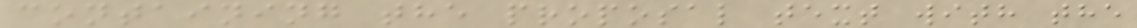containing the proposal text with the
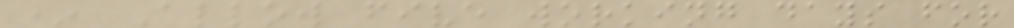* Allow five working days for
